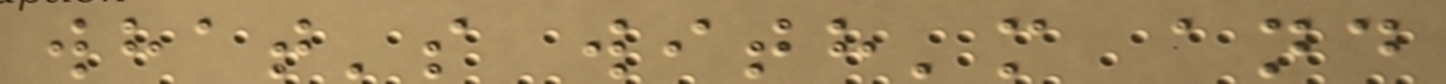what's with'm and
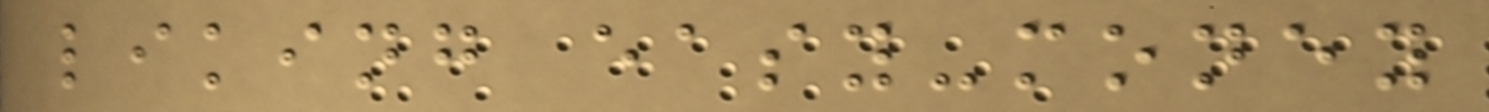liking easy-money
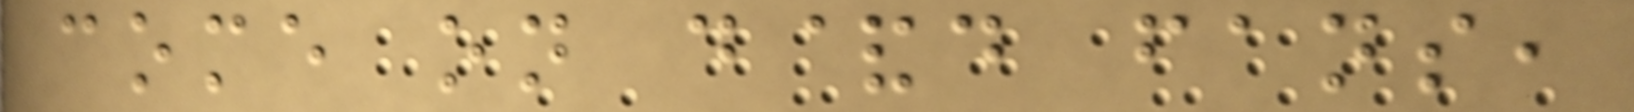come on d&d fans,
